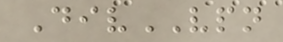DivVPN
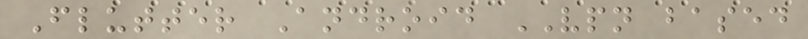Flutter Android VPN based
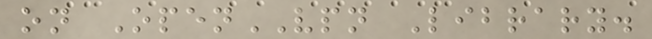on OpenVPN Library.
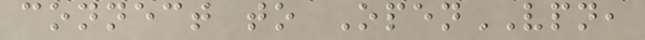connect to OpenVPN,
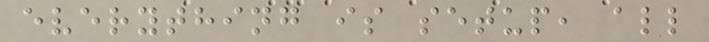everything is setup, all
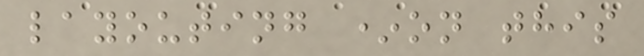layouting *on this
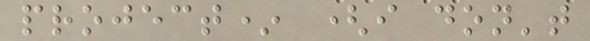project* (i don't
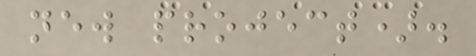new project).
